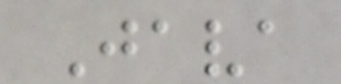Java
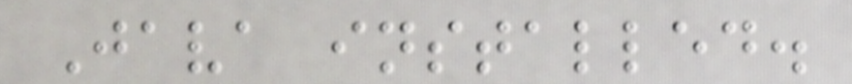Java installed.
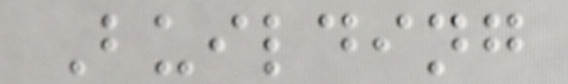Building
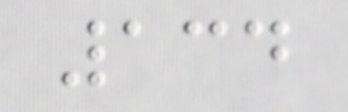134
